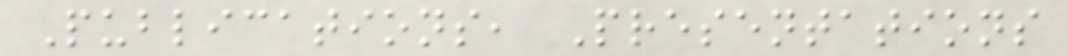Publications, Presentations
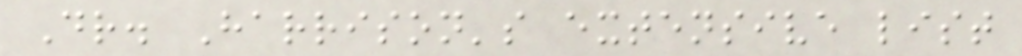Dr. Harrison's extensive list
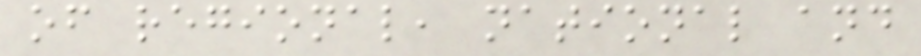of regional, national and
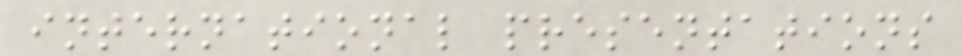international presentations
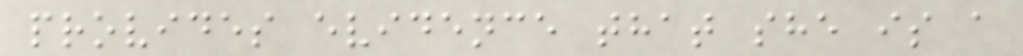provides evidence that she is a
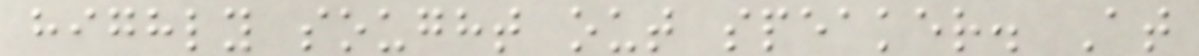highly sought out speaker. At
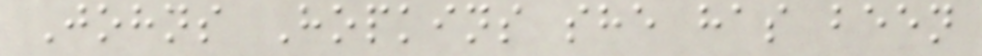Johns Hopkins she has been
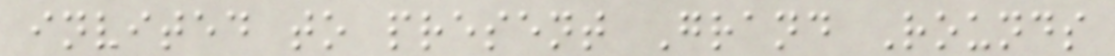invited to present Grand Rounds
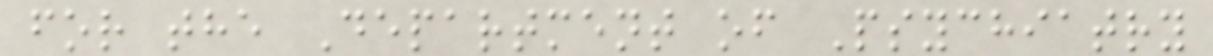for the Department of Psychiatry
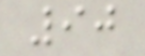90
